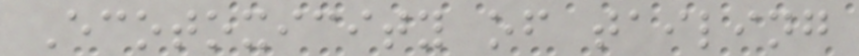Ecotoxicity of tailing
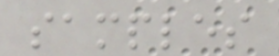samples
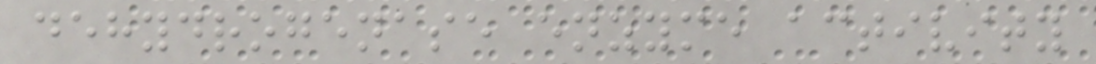dehydrogenase enzyme activity
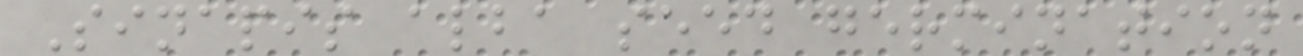Sinapis alba seed germination
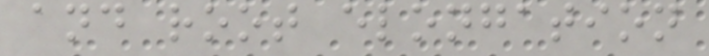and root elongation
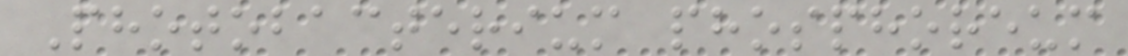Photobacterium phosphoreum
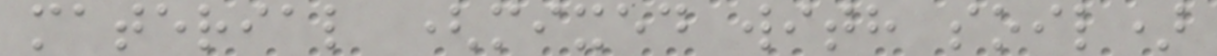material (mixed with soil)
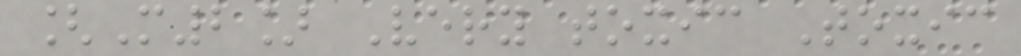[M2] Very toxic Toxic
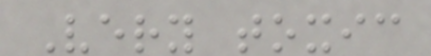Very toxic
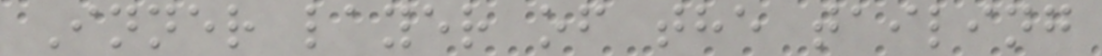Inner layer of the tailing
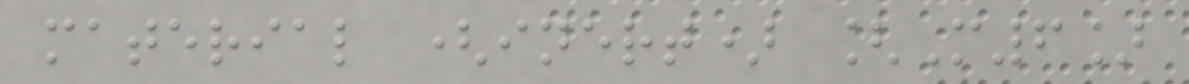material (inert) [M6]
